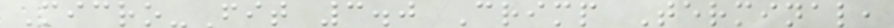Micro-Fit 3.0 Crimp Terminal,
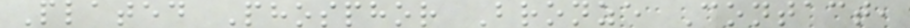Plated Phosphor Bronze Contact,
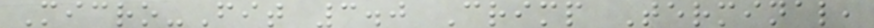Micro-Fit 3.0 Crimp Terminal,
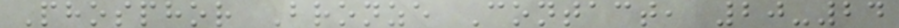Phosphor Bronze Contact, 20-24
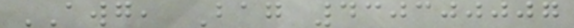AWG, Bag 430300007
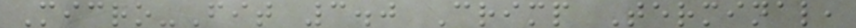Micro-Fit 3.0 Crimp Terminal,
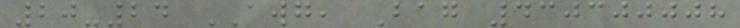20-24 AWG, Bag 430300008
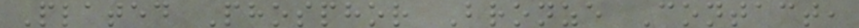Plated Phosphor Bronze Contact,
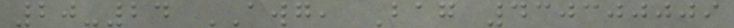20-24 AWG, Bag 430300009
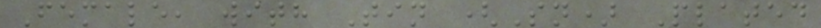Female, with Tin (Sn) Plated
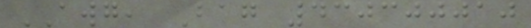AWG, Bag 430300010
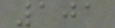101
